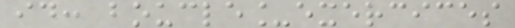id: boucle_exercices
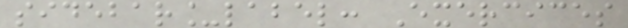sidebar_label: Exercices
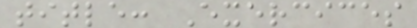title: Exercices
